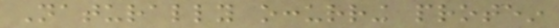Naturally occurring protein
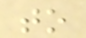to
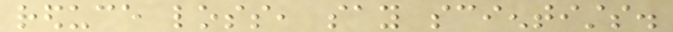reduce loss, say scientists.
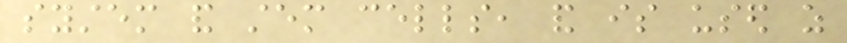system and stem cells, and is used as
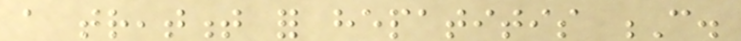a treatment for hepatitis C.
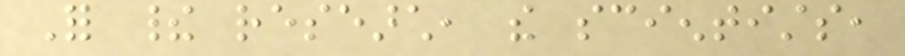For their research, the scientists,
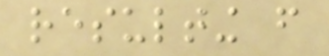resulting from
